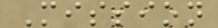Mission
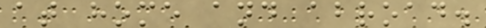at home and abroad.
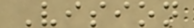Vision
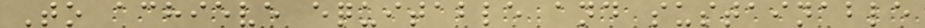To achieve equitable and sustainable
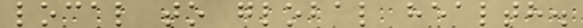local to global health.
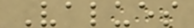Values
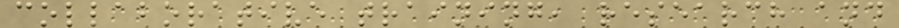collaborative training, research and
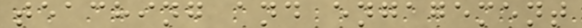teaching and engagement
